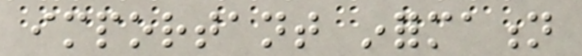important information
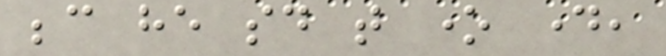because he said that one day,
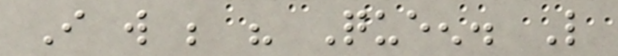I will be his Queen. Like
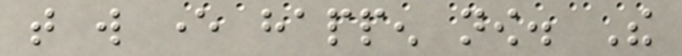that will ever happen now. The
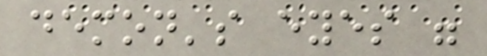demon's eyes were
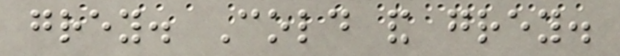grey. Cold and grey.
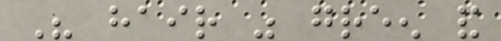His hair was green and
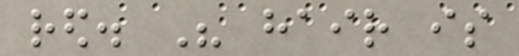red. His hair is
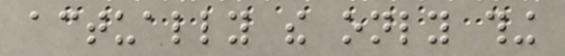actually the only thing
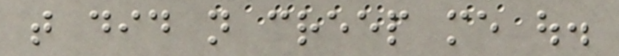that did not creep me out.
